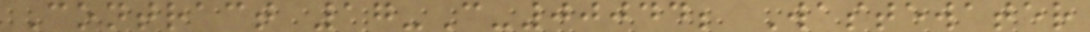Contract 17-C-00044; Wastewater
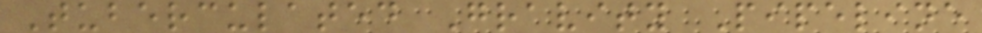Tuberculated Gravity Pipeline
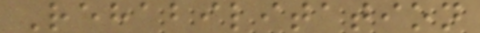Rehabilitation
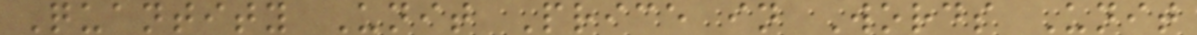Quantity Unit Price in Words Unit
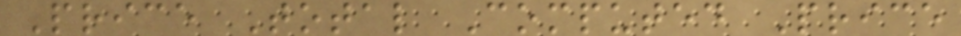Price Total Computed Price
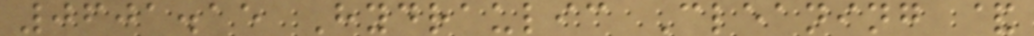0601.15 Hydraulic Cleaning &
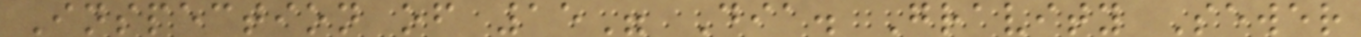Inspection of 15" Dia. Gravity Sewer
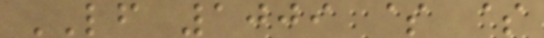LF 1009 $ $
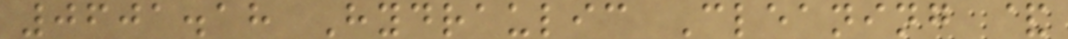0601.18 Hydraulic Cleaning &
